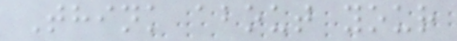Think about your
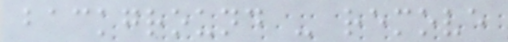background - remove
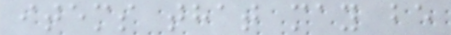items that may be
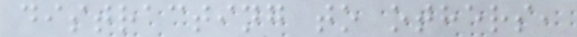distracting to others,
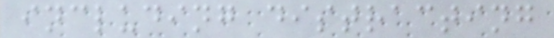including distracting
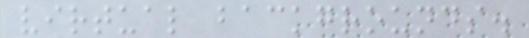virtual backgrounds.
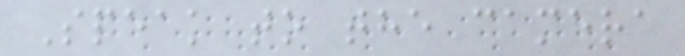Speak to the camera
